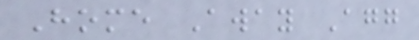Home Away Agg
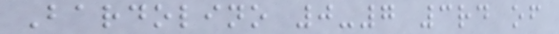Bardolino 0-7 3rd of
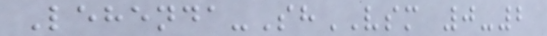Lehenda-ShVSM 0-2
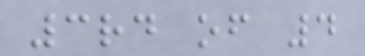3rd of 4
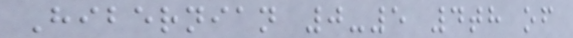Hibernian 0-5 4th of
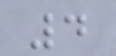4
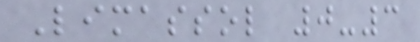Limassol 0-3
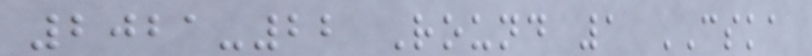2021-22 Round 1 CSKA
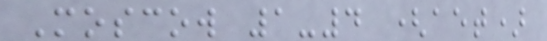Moscow 1-4 (aet)
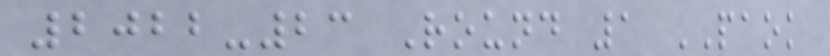2022-23 Round 1 PAOK
